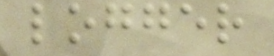logger
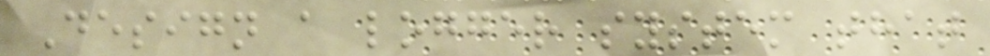Design a logger system that
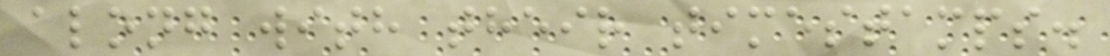along with their timestamps.
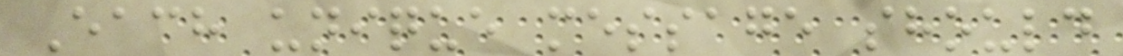Each unique message should
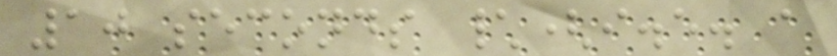10 seconds \(i.e. a
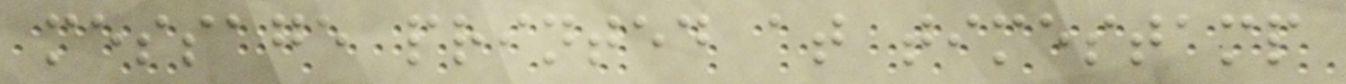message printed at timestamp
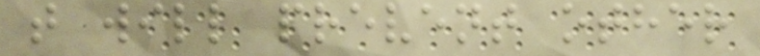t will prevent other
